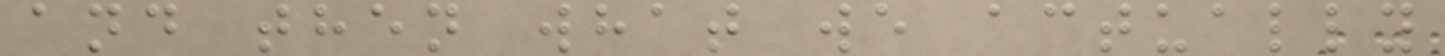and then what we actually
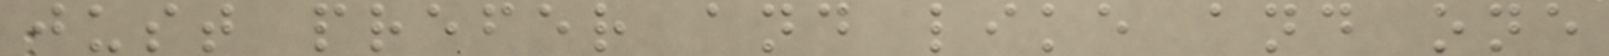just prefer and like and one
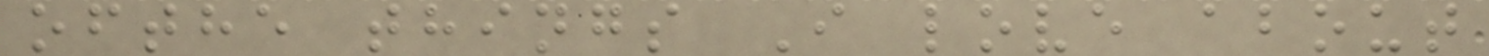ofthe things I love about
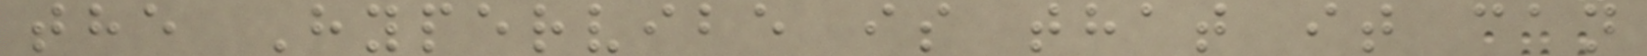the Hypervibe is that it can
